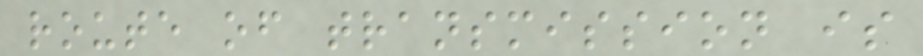route of transmission is
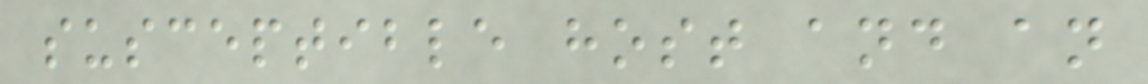susceptible host and an
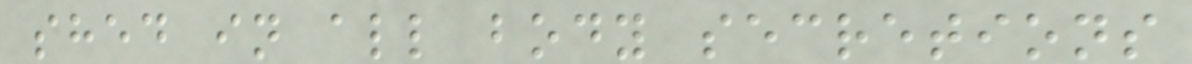shed in all body secretions
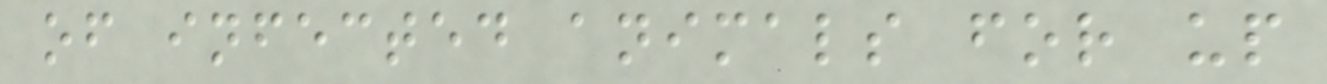of infected animals for up
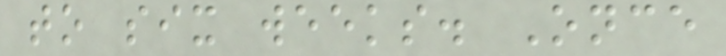to six weeks. Once
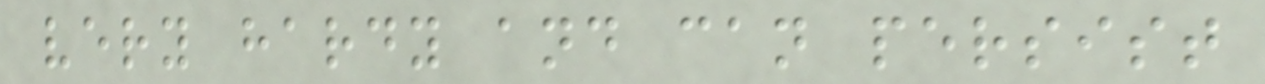very hardy and can persist
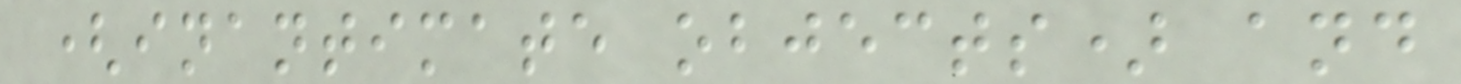(inantimate objects) and
